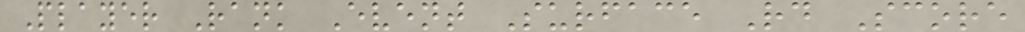Player Rank Event Surface Rd Score
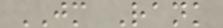JM Rank
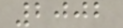2002
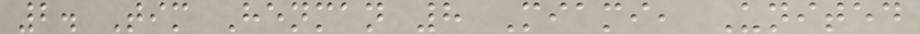2. Tim Henman 8 Miami, United
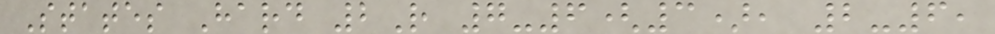States Hard 2R 7-6(3), 2-6,
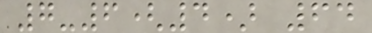7-6(4) 64
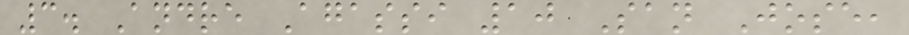3. Andre Agassi 10 San Jose,
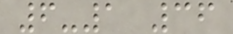6-1 36
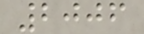2006
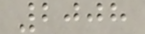2008
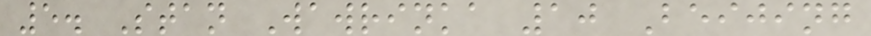5. Stan Wawrinka 10 Beijing
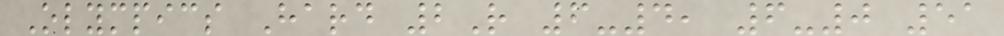Olympics Hard 2R 6-4, 6-0 51
